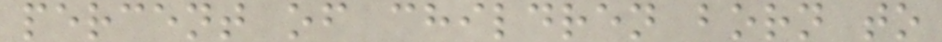percent of children born to
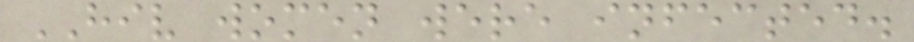HIV women were infected.
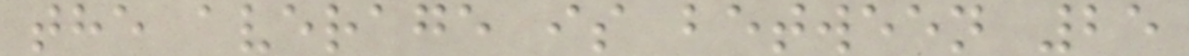the average is between 25
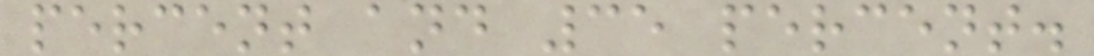percent and 35 percent.
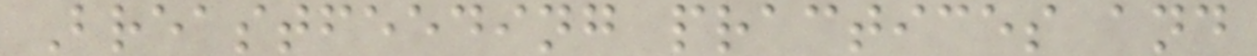Breastfeeding practices and
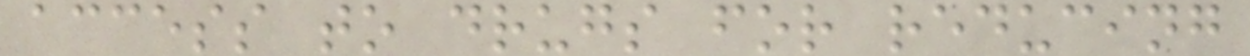access to drugs for reducing
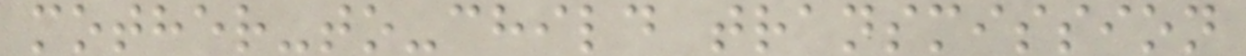mother-to-child transmission
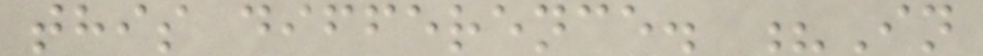this difference. ?In
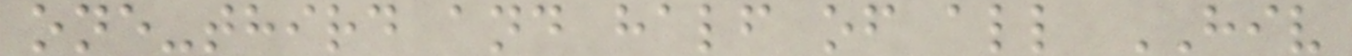one-third and half of all HIV
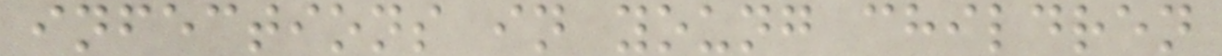infections in young children
